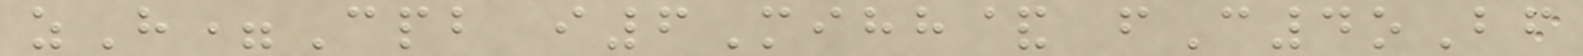zH=Cpb i6Mihh& fC4oBf
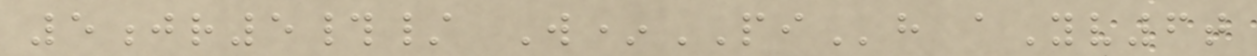5jr5#/ W*PIh aYv6t
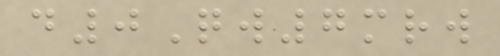d0Qw7mrw
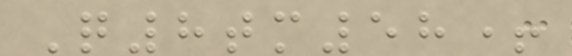Q8tm58+
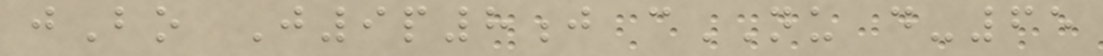jBo J9p8j cNU d-65
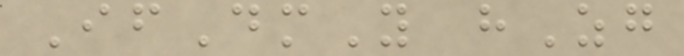IfDmY hZg
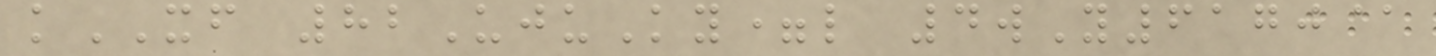kXF 82UjuKy=l 4wY6170@
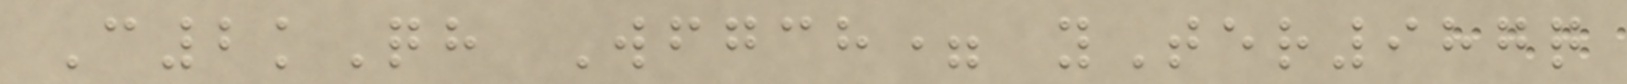C2kQh Wfgch= yTer987q
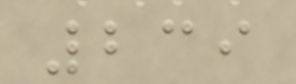239
